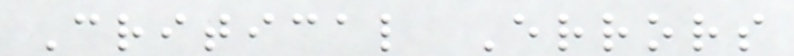Critical Errors
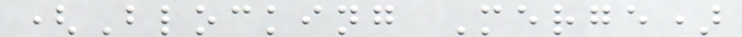(Blocking Merge)
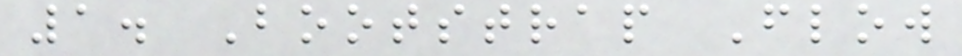1. Bootstrap Flow
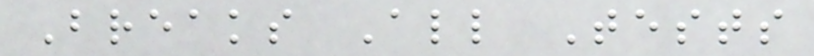Breaks All Tests
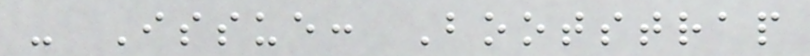- Issue: Bootstrap
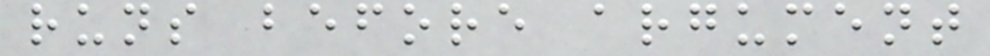runs before argument
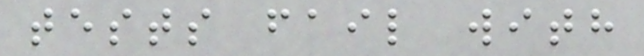tests fail with
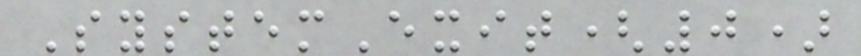SystemExit(0)
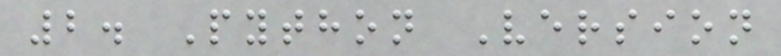2. Python Version
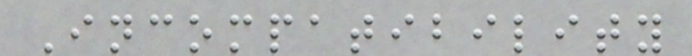Incompatibility
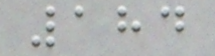184
